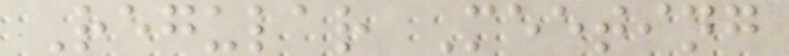Regular Meeting
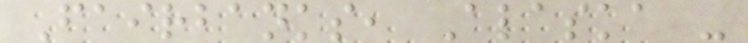Fairbanks, Alaska -
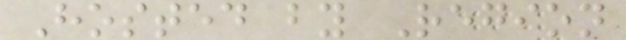Hosted by Region
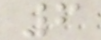6
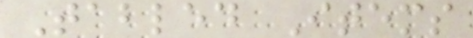Tabled Items
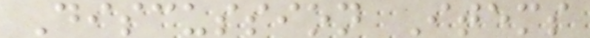Discussion Items
